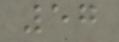57
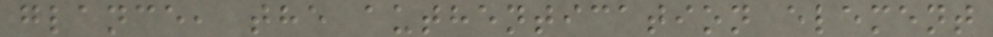glance, the authentication element
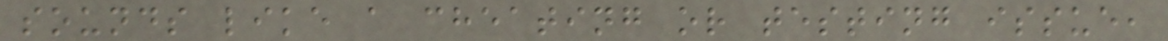sounds like a cheating or testing issue,
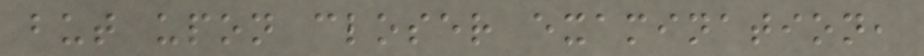but upon closer examination,
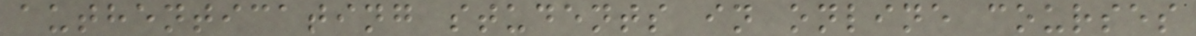authenticating students in online courses
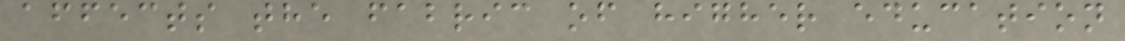affects the fabric of higher education
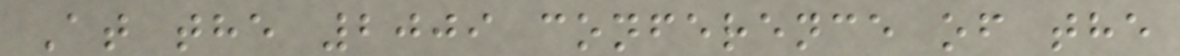At the 2009 conference of the
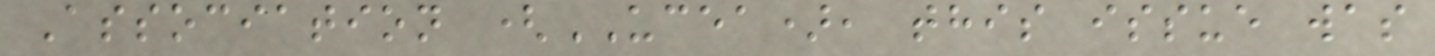Association (UCEA), this issue was
